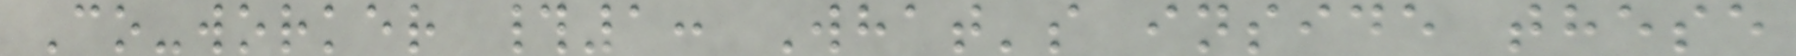Co-worker #1: What's inside these
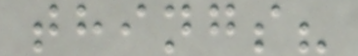things?
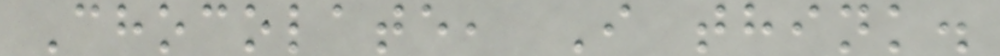Chocolate, I think.
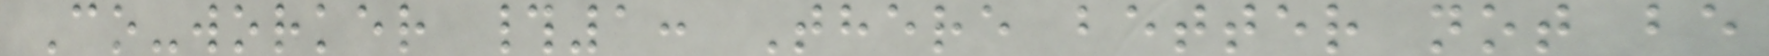Co-worker #1: There better not be
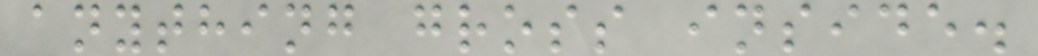anything gross inside.
